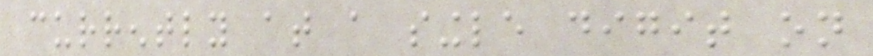currently at a single digit on
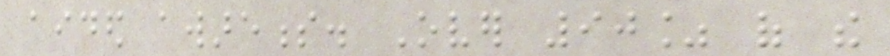aided awareness. Over 90% of the
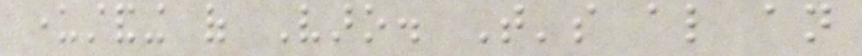understanding of Varo. That's also an
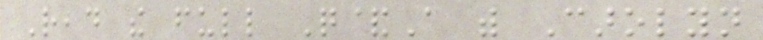Read the full Q&A with Carolyn
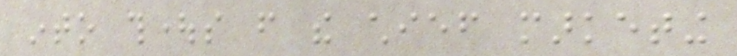into thoughts from the chief marketing
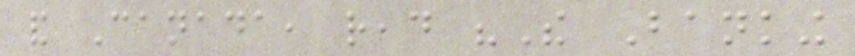and Canada, read "The Banking
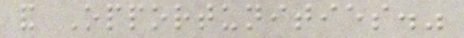and Opportunities."
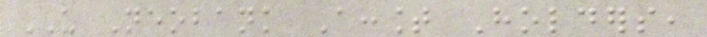US Neobank Account Holders,
